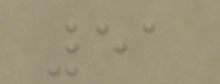51
